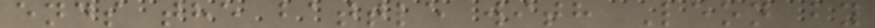ends the battle with Leon by
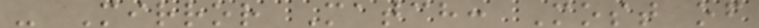- Mirror Match: Most of
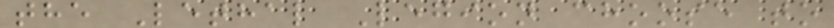the Lethal Legion choose to
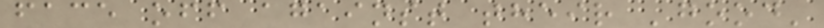face off against their 'good'
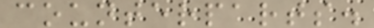counterparts.
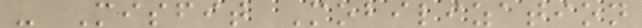- Misfit Mobilization
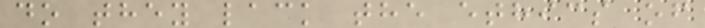do they lack the ethics of
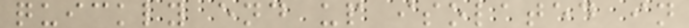quickly end up isolated in
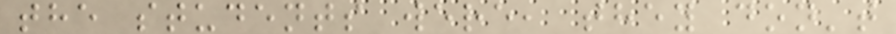the students were, they don't
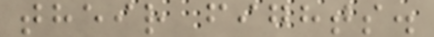their fights.
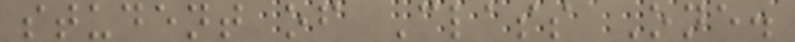student of Class One.
